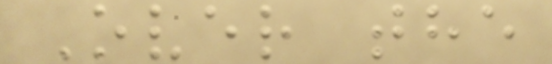Over the
